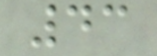43
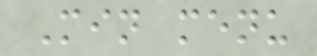Min menu
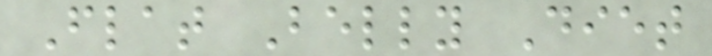Flat Belly Diet
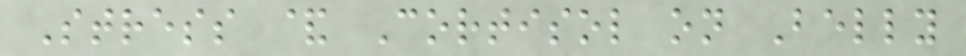Stress & Cortisol on Belly
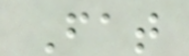Fat
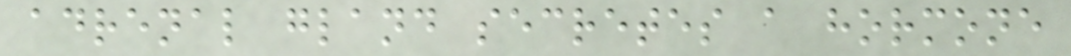adrenal gland secretes a hormone
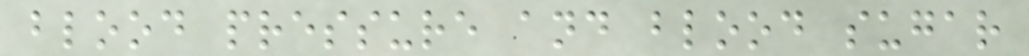blood pressure and blood sugar
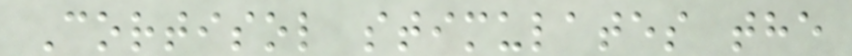Cortisol stimulates the
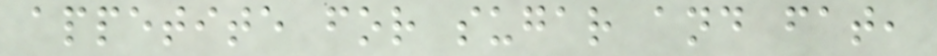appetite for sugar and fat,
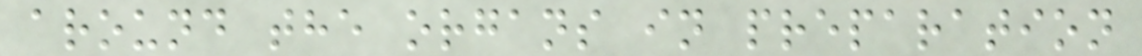around the organs in preparation
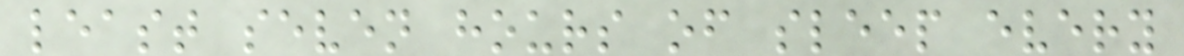least seven hours of sleep every
